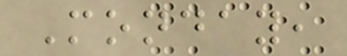Monday,
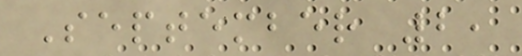September 2,
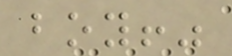boy!"
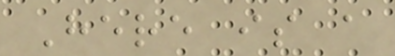Here is a
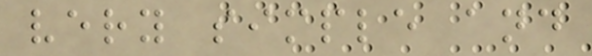very simple and
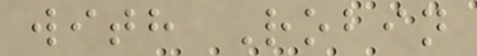with Robin
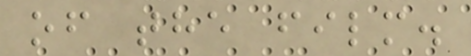of the film.
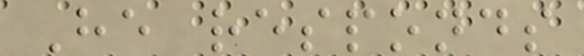He responds
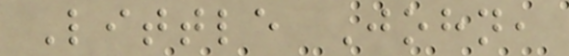Little John,
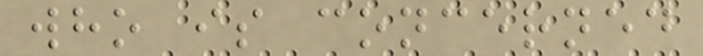who is concerned
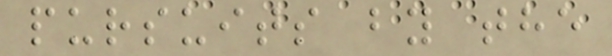pursuits by the
